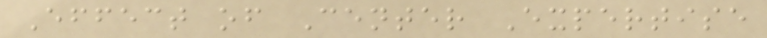Effect of Center Expertise
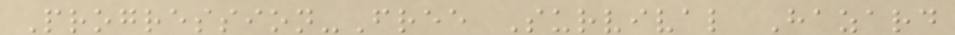Progression-Free Survival Hazard
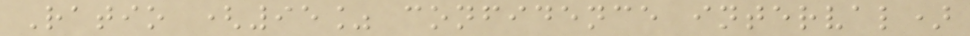Ratio (95% confidence interval)
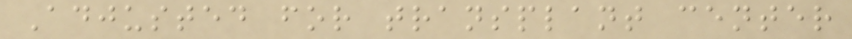Adjusted for transplant center
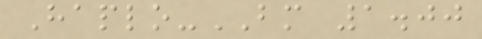Haplo-BM 1.00
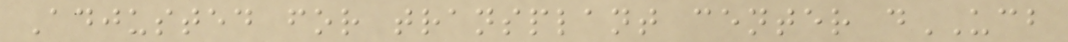Adjusted for transplant center dUCB
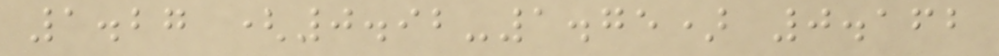1.27 (0.92-1.75) 0.162
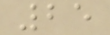25
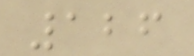126
